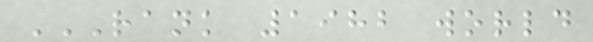RANK 1982 WORLD
